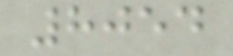8054
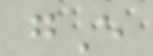gE
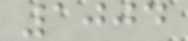1004
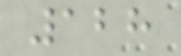128
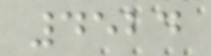4524
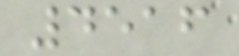4516
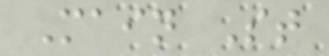Main St
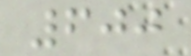600
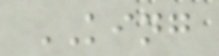KING
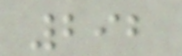292
